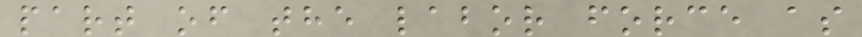part of the labor force as
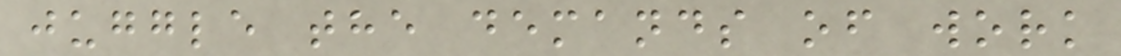juggle the demands of work
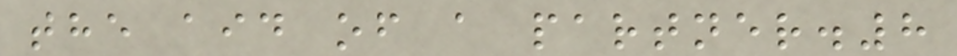the aid of a partner.8
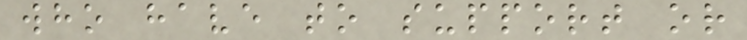who have to support or
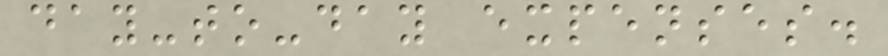day-to-day expenses.
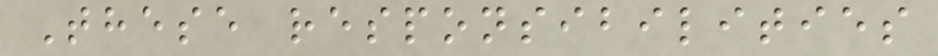These responsibilities
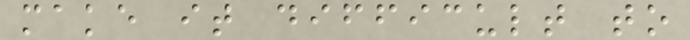make it difficult to
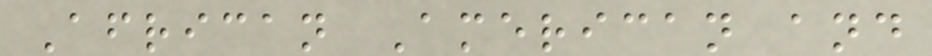African American and
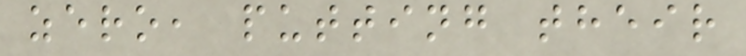zero, putting their
